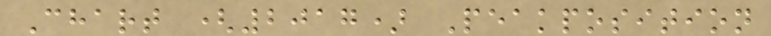Chart (2017) Peakposition
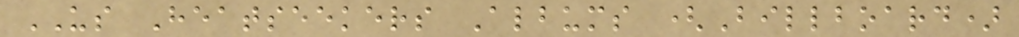US Heatseekers Albums (Billboard)
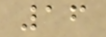16
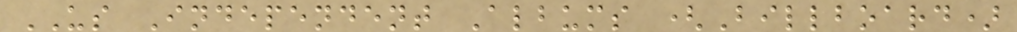US Independent Albums (Billboard)
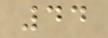44
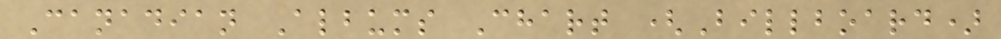Canadian Albums Chart (Billboard)
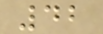42
